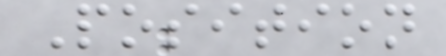Position
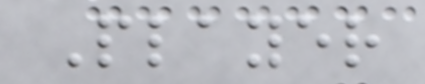Player
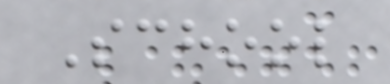School
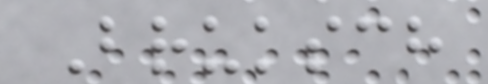Bruksch
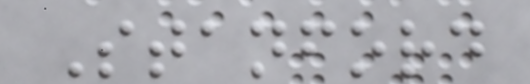Stanford
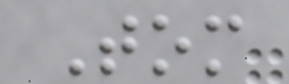Tom
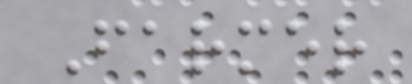Farmer
